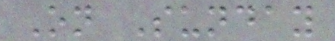On Sunday
